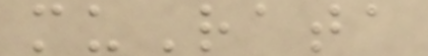muRata
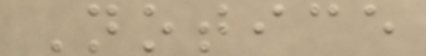Notice
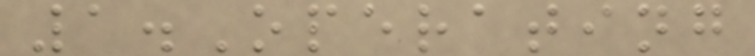1.Operating
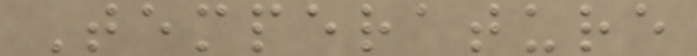Temperature
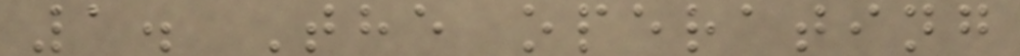1. The operating
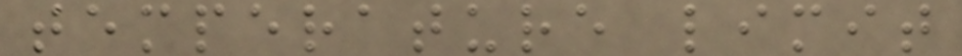temperature limit
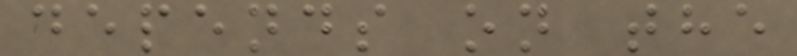depends on the
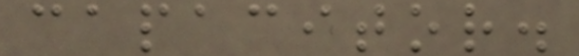capacitor.
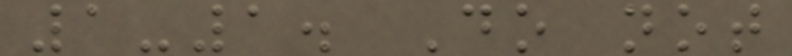1-1. Do not
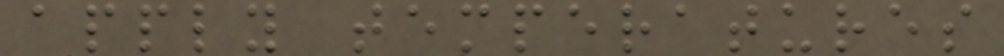apply temperatures
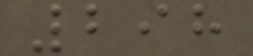298
